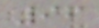96
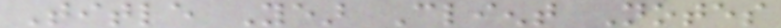Title Year Client Notes
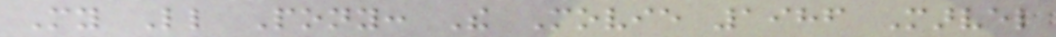My Little Pony: The Movie 1986 Marvel
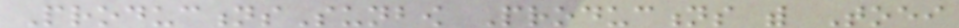ProductionsSunbow Productions with Toei
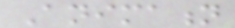Animation
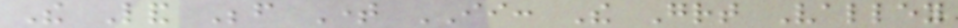The Land Before Time II: The Great Valley
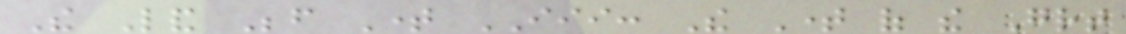The Land Before Time III: The Time of the Great
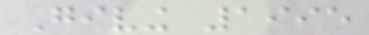Giving 1995
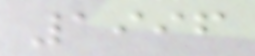1996
